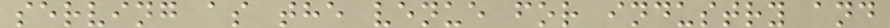serving as the venue for industry and
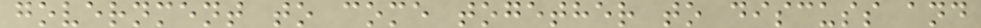government to come together to discuss and
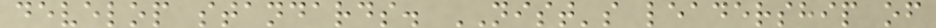develop standards. NIST's leadership of
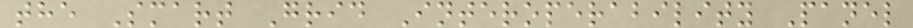the Smart Grid Interoperability Panel
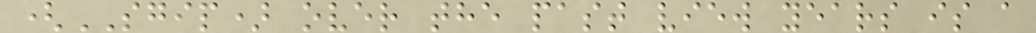(SGIP) over the past view years is a
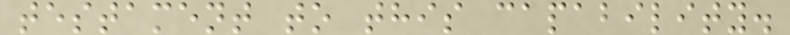testament to this capability.
